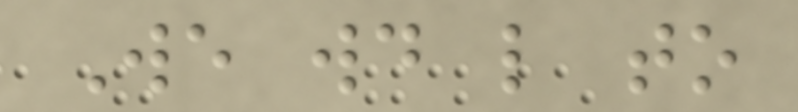We would like to
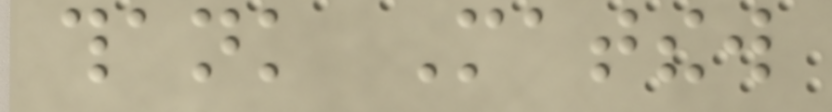thank Matthew
